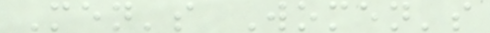Men's Women's
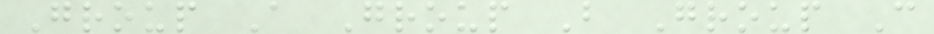Group A Group B Group C
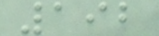192
